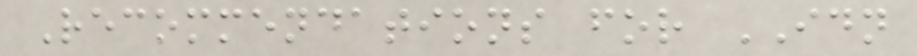Recommendations for IDN
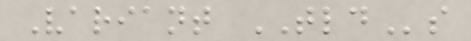Variant TLDs
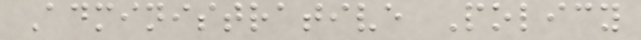Administrative Policy
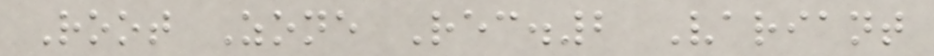Root Zone Rec.2 Variant
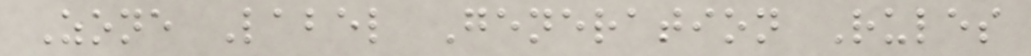Zone Label Generation Rules
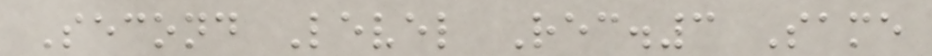Second Level Rec.3 Same
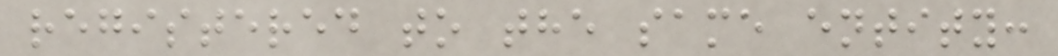registered to the same entity:
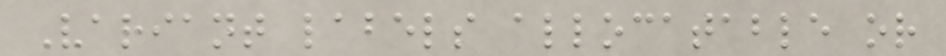Variant labels allocatable or
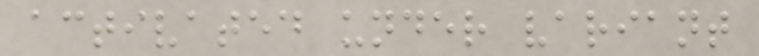activated under variant
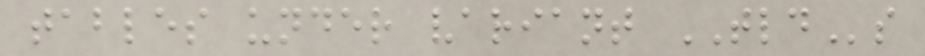tables under variant TLDs
